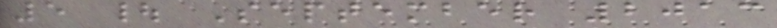5 | September 2013
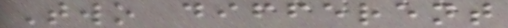Two different
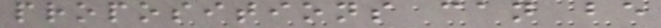propositions can be
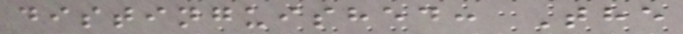distinguished: The
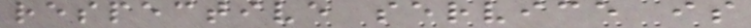respective service is
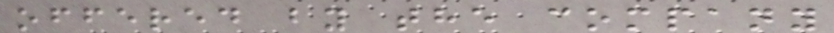offered by the company
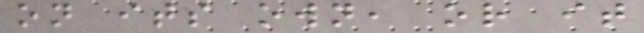on its own, or it
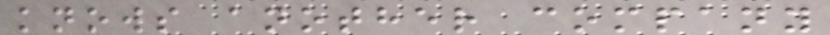knows another company
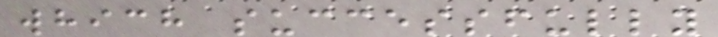which successfully
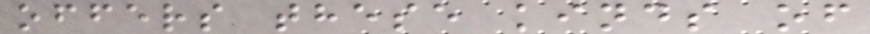offers these kinds of
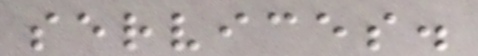services.
